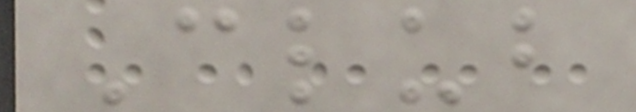Club
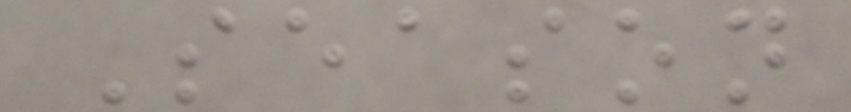Season
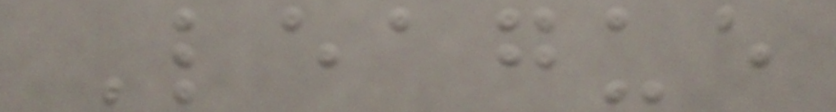League
